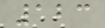123
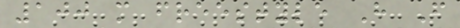100 m freestyle H F
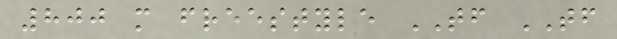800 m freestyle TF TF
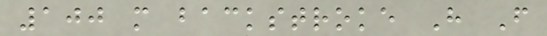100 m backstroke H F
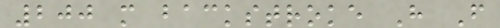200 m backstroke H F
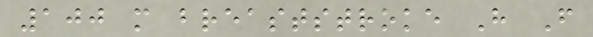100 m breaststroke H F
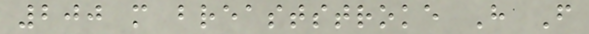200 m breaststroke H F
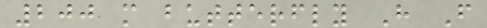200 m butterfly H F
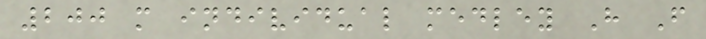200 m individual medley H F
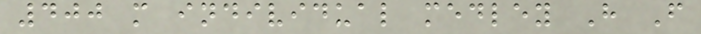400 m individual medley H F
